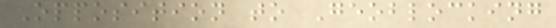Opposition to Geoblocking
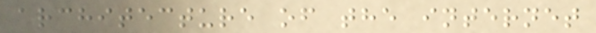architecture of the internet
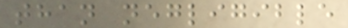than negligible
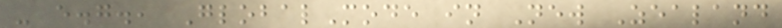- e.g., GlobalMode in New Zealand
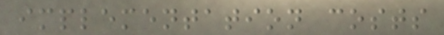implementation costs
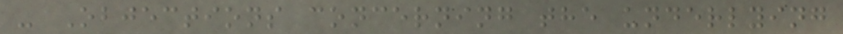- Objections concerning the underlying
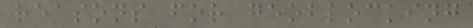reasons for geoblocking
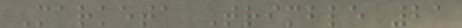Marketa Trimble 21
